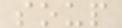soup
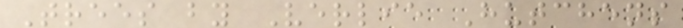Trees by Verlie Hutchens
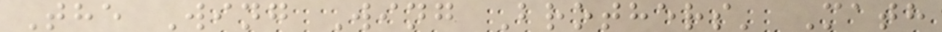The Wing Wing Brothers' Math
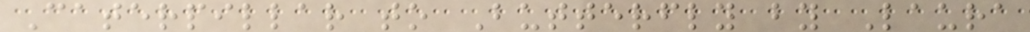Caterpillar to Butterfly by Laura
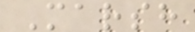Marsh
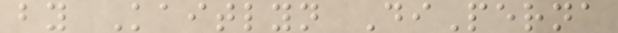by Kaitlyn DiPerna
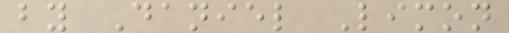by Daniel Limon
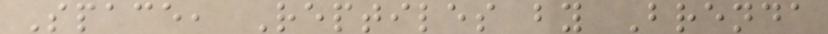Space, Reptiles by Brenda
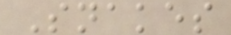Snakes
